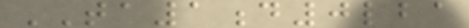TA1d0lba
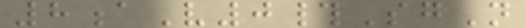8aV0#SgN
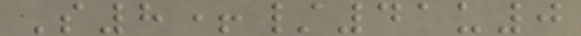S8+/41u0
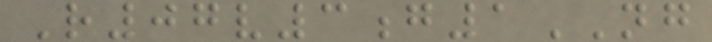R07v3g1NG
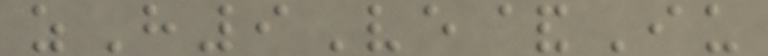zH9Ve&Iu
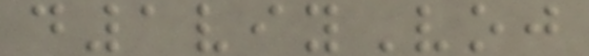d1viyVoj
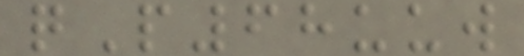qP68uuw
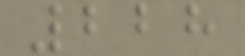228
